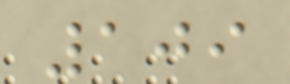109
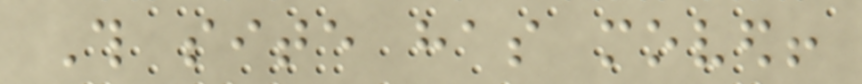This site has moved!
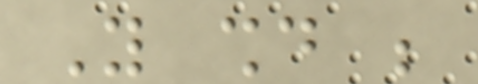You should be
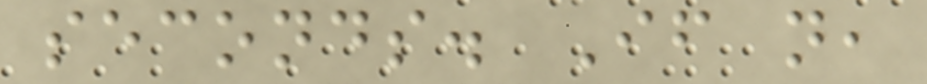seconds. If not,
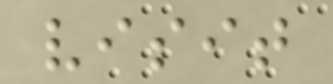visit
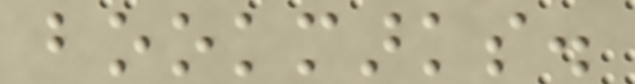bookmarks.
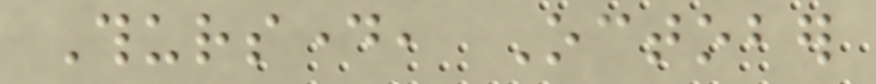Thursday, October
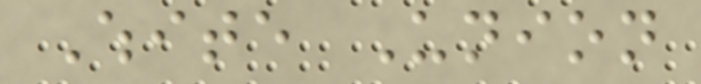White Union
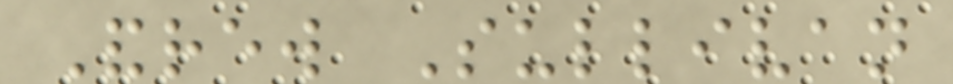Andrew Sullivan
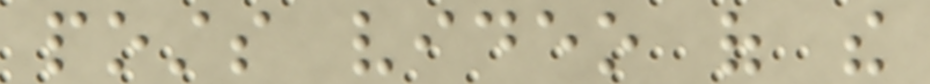posts video of the
